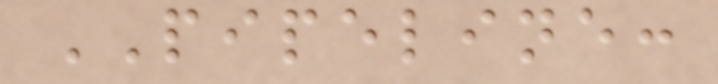PIPELINE:
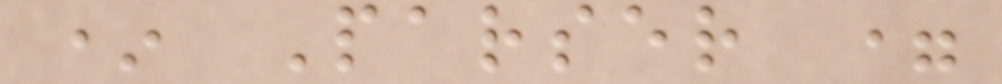* Parser =
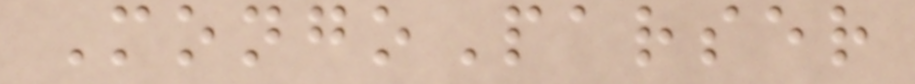MongoParser
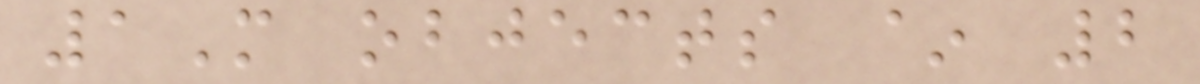1M objects ~ 2
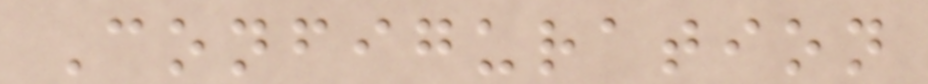Configuration
